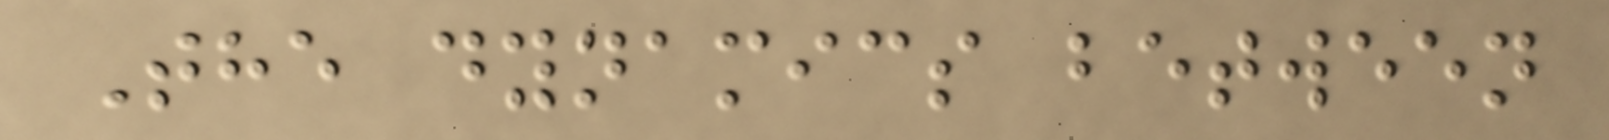The dynamics between
